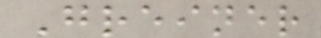Greiner
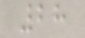28
